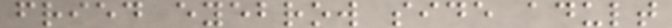fried eyebrow side adult
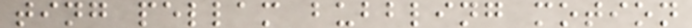ting pellam bubbling motion
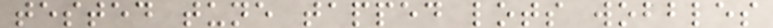tested tune tapped lots wobbles
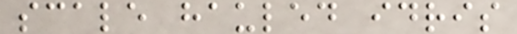scale hauled idris
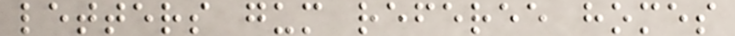letters gum referee homes
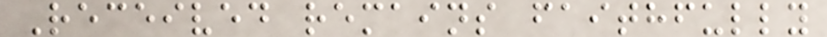Received remains faithfully
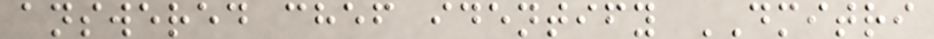answered chef identify DMITRI
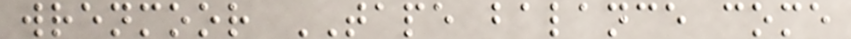wrenmoor TAPE balance come
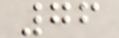76
